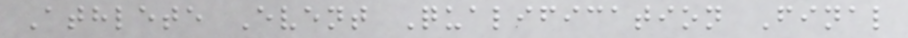Athlete Event Qualification Final
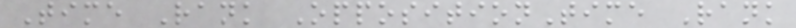Time Rank OppositionTime Rank
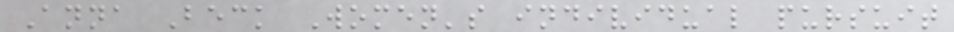Anna Beck Women's individual pursuit
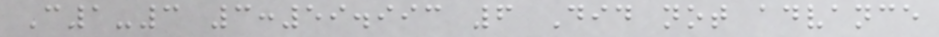C1-3 3:59.993 6 Did not advance
